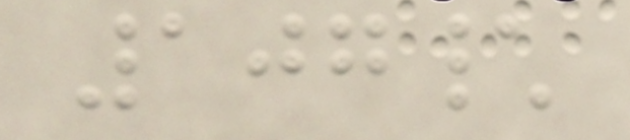107\
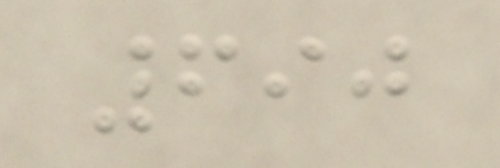690
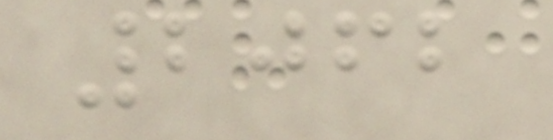2062
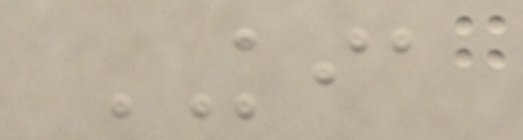KIA
